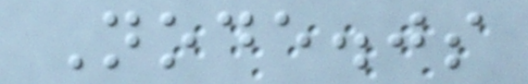Node.js
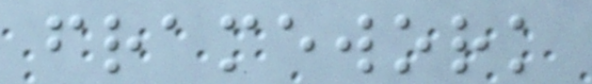framework
